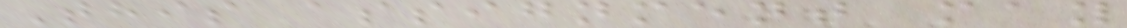This assignment may
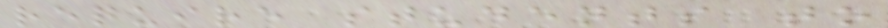require students to
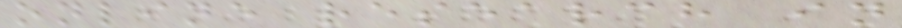online research in
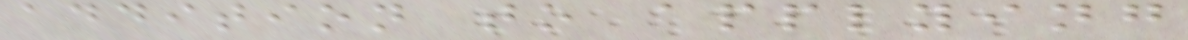addition to applying
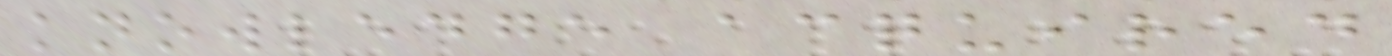knowledge acquired
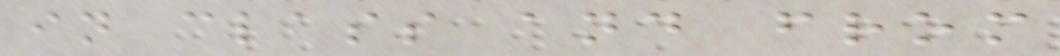in class and from
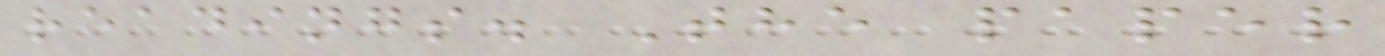readings. The paper
